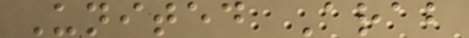United Arab
